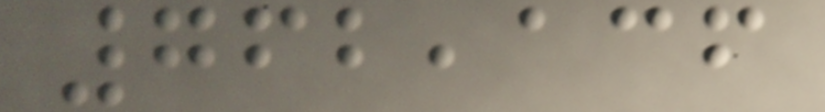762,136
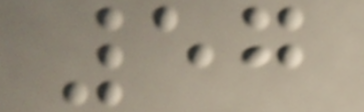57
